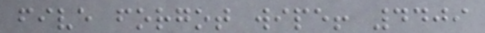five forgot wipe! 4409
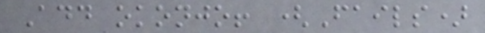Add okonjo! (Fails)
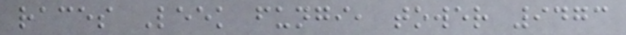races Leek fungi, tower 9473
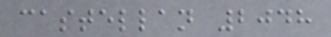castellan 2048
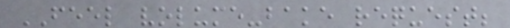FEEL volume-bake request;
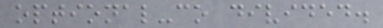optional-co divided.
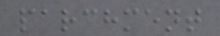parchment
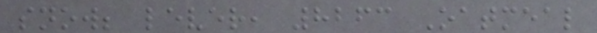snow; lever, 8263 Oatmeal
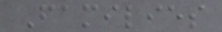Families
